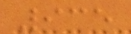935
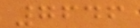7646
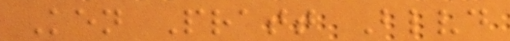Ken Pratt Blvd
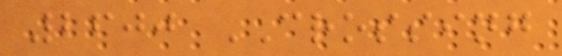2600 CROSSING
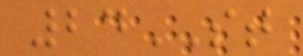24ST
